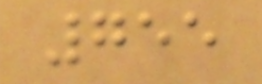755
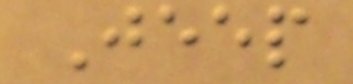Jeep
